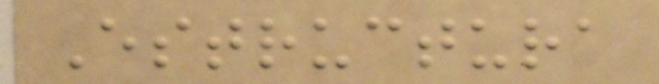Estructura
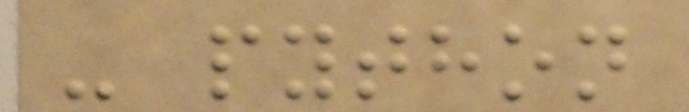- python
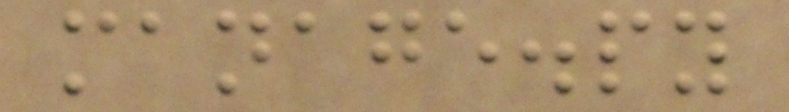manage.py
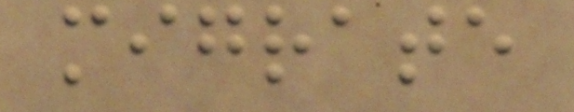migrate
